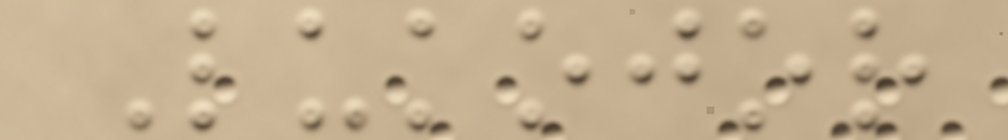Lukojor
